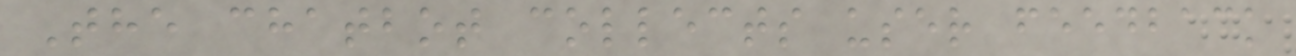The chatbot collects user feedback
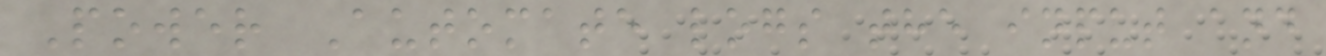Power Automate logs the input and
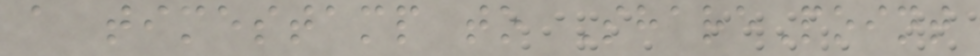a timestamp to SharePoint
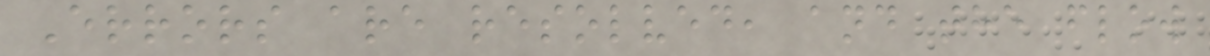Errors are resolved, and the flow
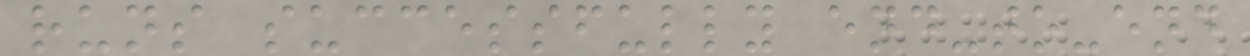runs successfully end-to-end
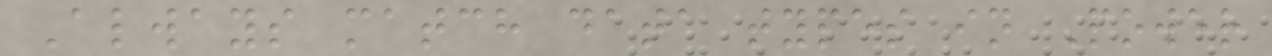Always match data types in Power
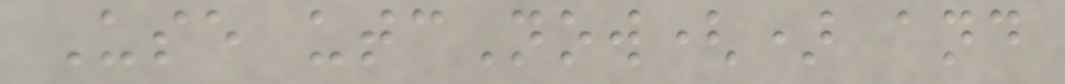Use utcNow() and
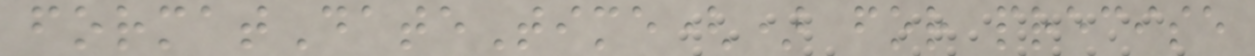formatDateTime() for precise
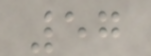57
